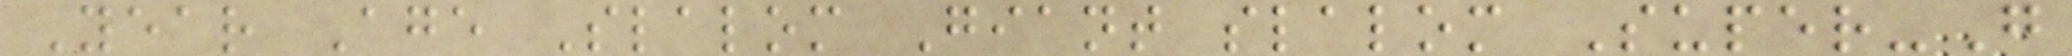Year Age Slalom Giant slalom Super-G
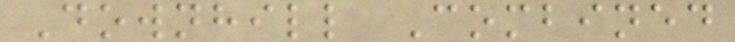Downhill Combined
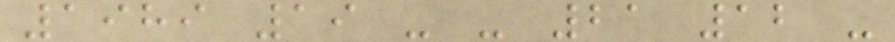1989 19 - - 21 12 -
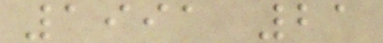1991 21
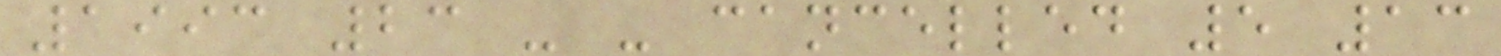1993 23 - - cancelled 5 13
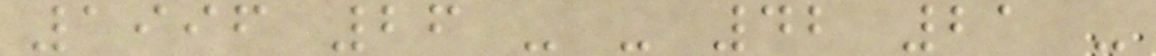1996 26 - - 42 21 -
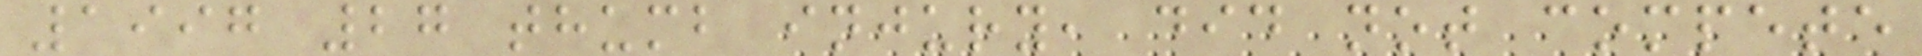1997 27 thumb injury, did not compete
